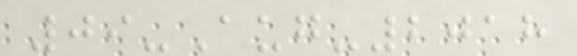09-Aug-2018
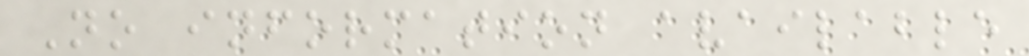No information available
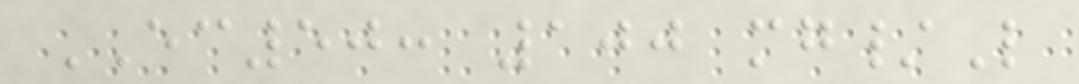EC50: 100 mg/L
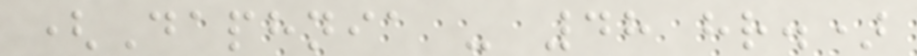(Daphnia - 48 hr.)
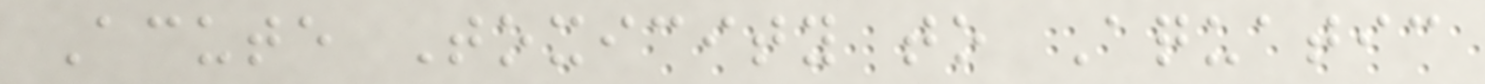Acute Toxicity to Aquatic
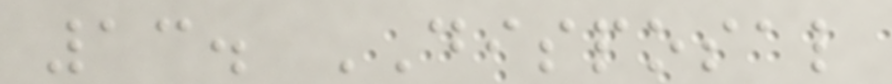13. DISPOSAL
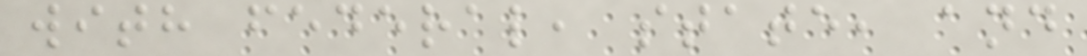with federal, state, and
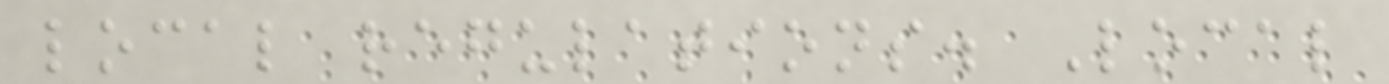local regulations. Local
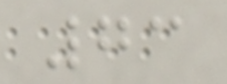73
